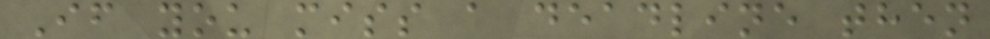If you miss a deadline then
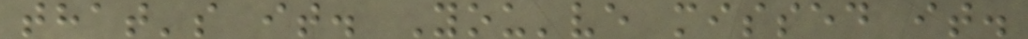that's it. You've missed it.
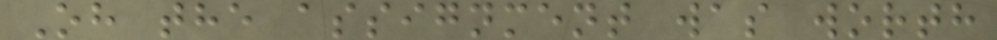Oh the assignment was worth
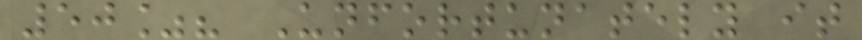50%? Unfortunately it
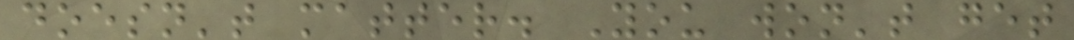doesn't matter. You won't get
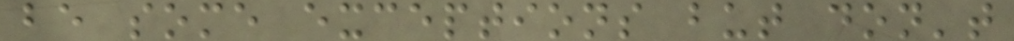be some exceptions but don't
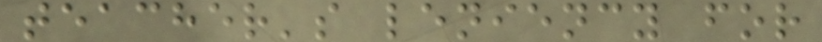teacher's leniency for
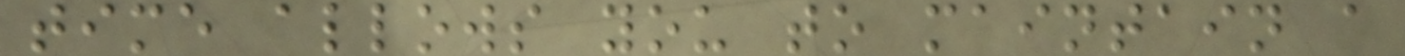time allows you to maintain a
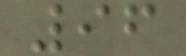96
